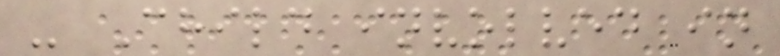- Child involved in
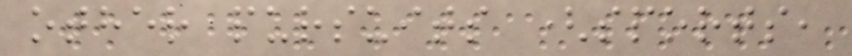other pursuits (sports,
